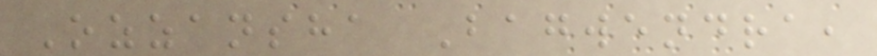Ozzansha Bagwendra,
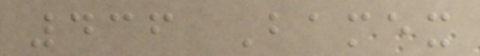436 Bamex
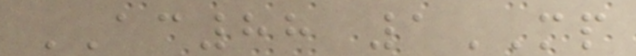AC88 1MP
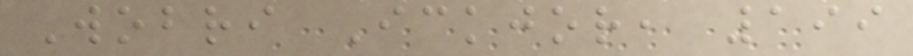Wobri Ickjor, 199
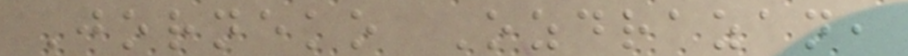Jorneko Ozdrazan,
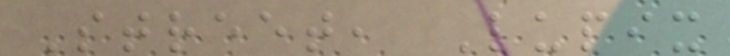Street, Lupix
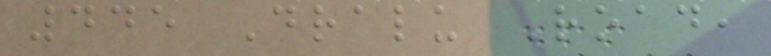445 Dralu Road,
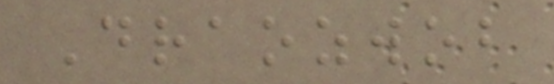Draozwob
